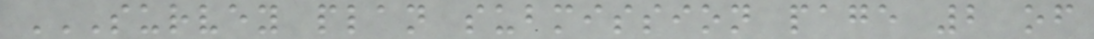SURVEY PLAN SUBMISSION PAGE 2 OF
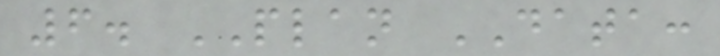6. PLAN DATA:
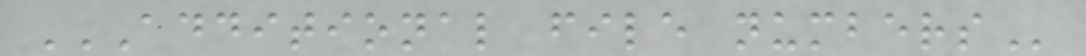ADDITIONAL FILE NUMBERS
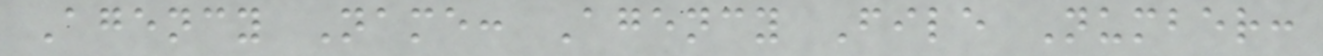Agency Name: Agency File Number:
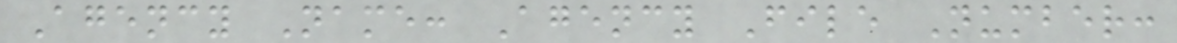Agency Name: Agency File Number:
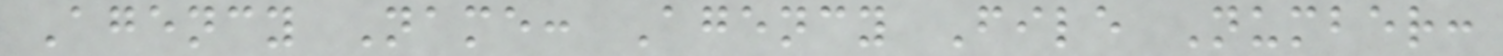Agency Name: Agency File Number:
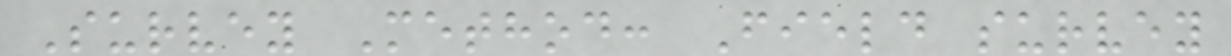Survey Method: Field survey
